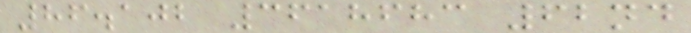86.102 3618683 62nd
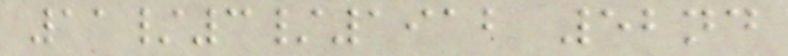11/3/1912 52nd
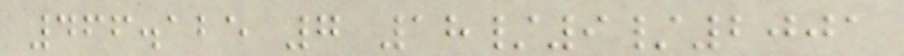466.125 7 18/9/2001
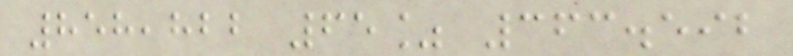858,822 65% 363.592
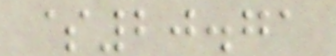$20.71
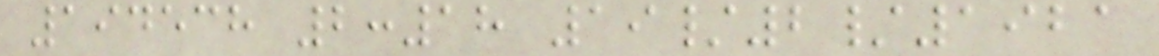194538 2:18 19/2/1921
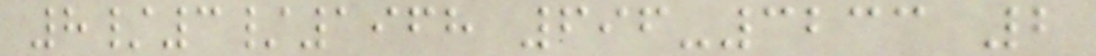8/3/1968 696-3233 2
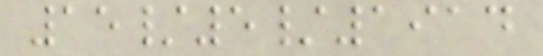15/5/1914
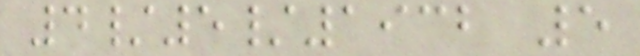4/5/1932 5
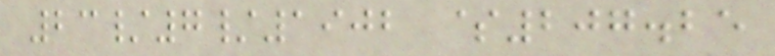23/7/1902 $207.25
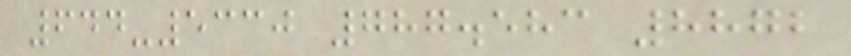644-5330 787.583 8872
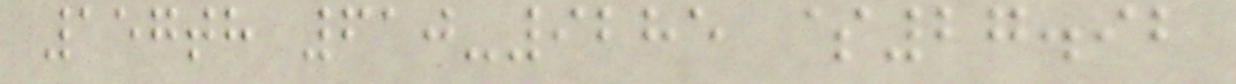157th 610-9285 $27.92
